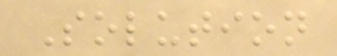Solution
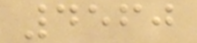4560
